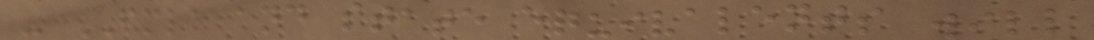- FMLA and state equivalents will
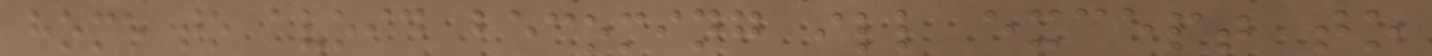home to avoid becoming ill except to
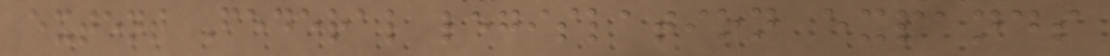extent Federal legislation expands
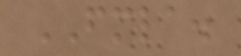FMLA.
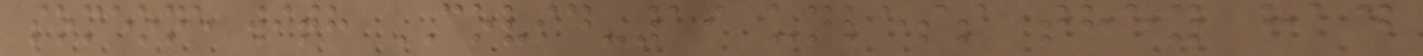someone with COVID-19 unless they had
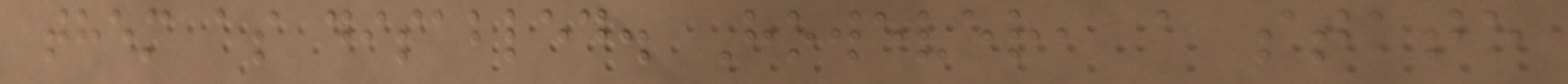them as disabled. However, a state
